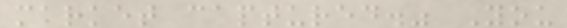market captured." You
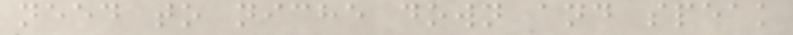need to niche down and speak
